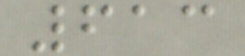613
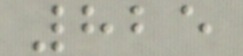825
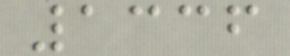1336
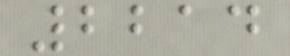2214
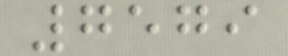7579
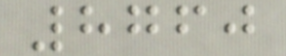8760
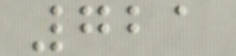721
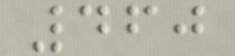460
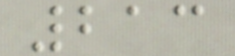213
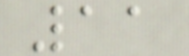11
